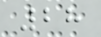28
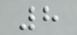8
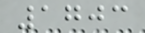1703
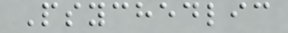Psychedlic
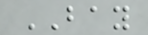BAY
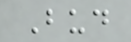Bud
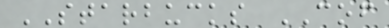STARBUCKS COF
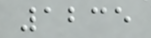1235
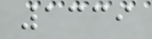1339
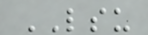LSU
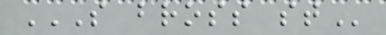S BROSS ST
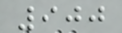900
